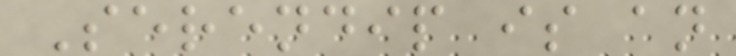Serendip is an
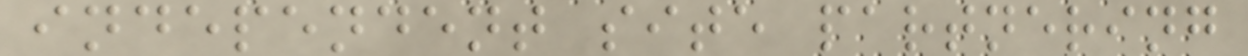independent site partnering
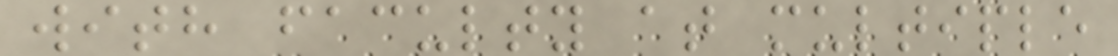with faculty at multiple
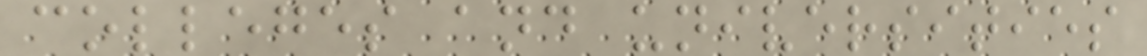colleges and universities
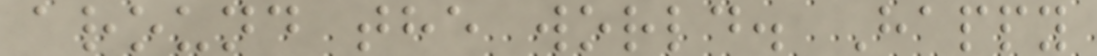around the world. Happy
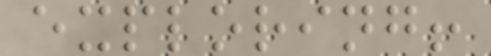exploring!
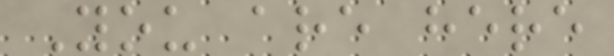You are here
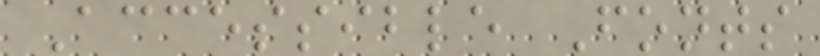Accessible Fonts
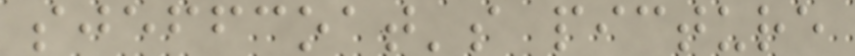sjeffcoat's picture
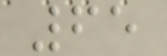65
